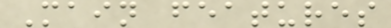Main features
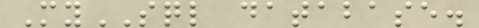MySQL database.
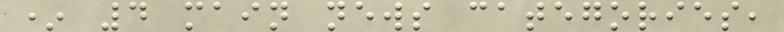* 4 main news categories,
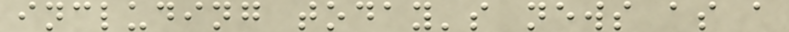including today's news as a
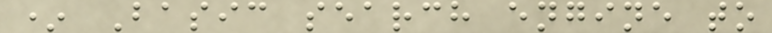* Basic search engine to
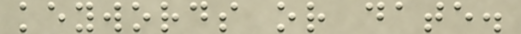keywords or date.
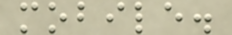mobile.
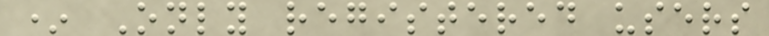* Only registered users
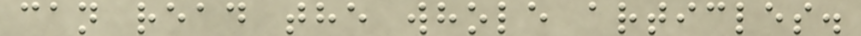can read the whole articles.
